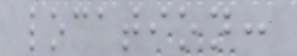location:
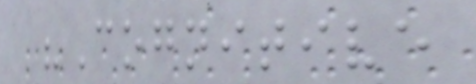"Cognitive
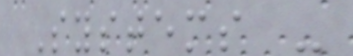Systems -
